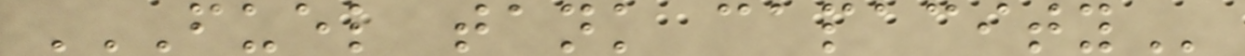FUEL TANK CAPACITY
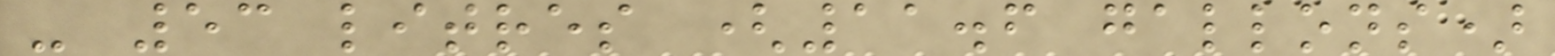- 53 litres (11.6 gallons)
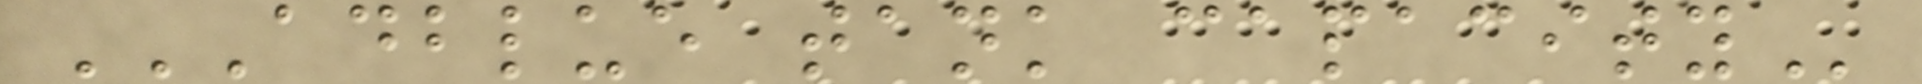ADBLUE TANK CAPACITY
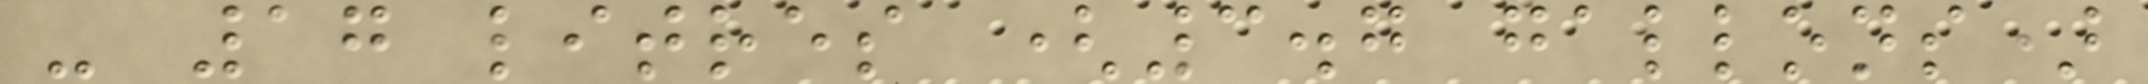- 17 litres (3.7 gallons)
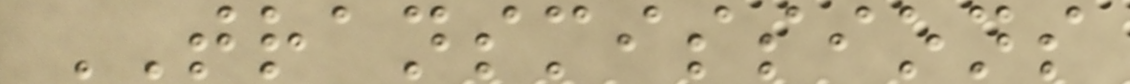TRANSMISSIONS
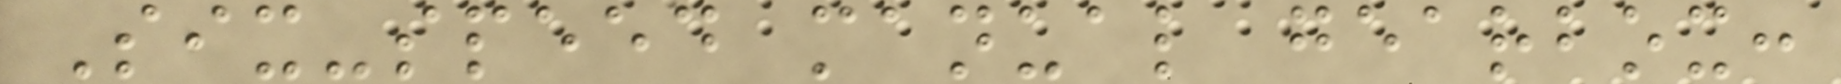Six-speed manual gearbox:
